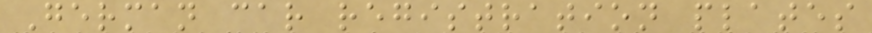German car registration plates
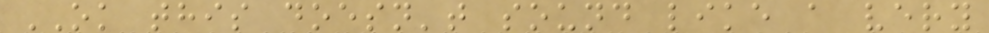OK this doesn't sound like a very
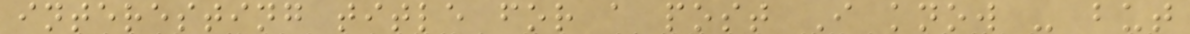interesting title for a post I know - but
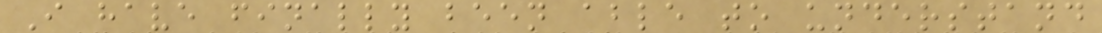I have finally been able to understand
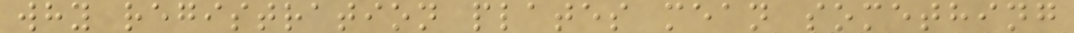why registration plates mean something
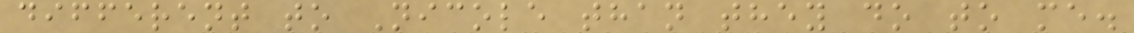different to Nicole than they do to me.
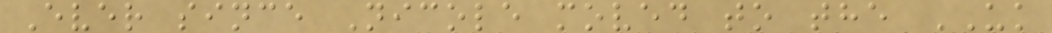Ever since Nicole moved to the UK
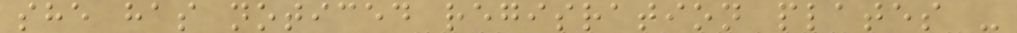she has noticed regisration plates -
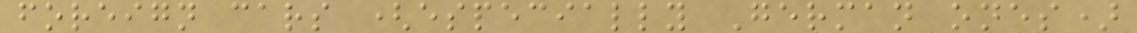foreign cars (especially German ones)
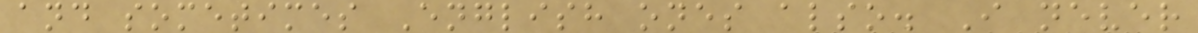and sometimes English ones also. I never
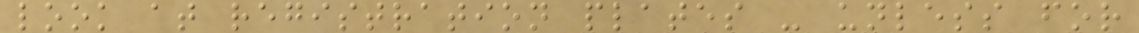look at registration plates - unless for
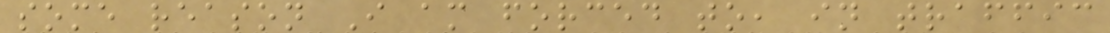some reason I am forced to, in traffic
